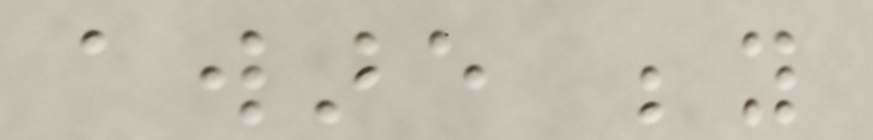aware beyond
